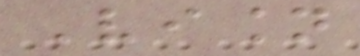Vision
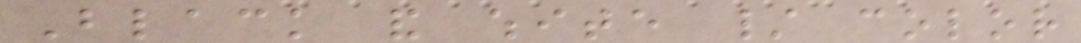Black and white / color
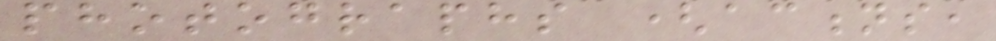photographs (actions,
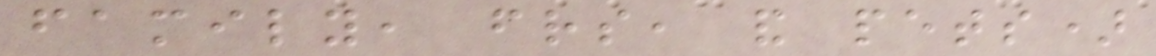family, friends, and pets)
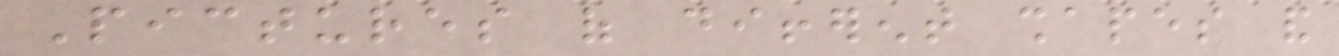Pictures of different shapes and
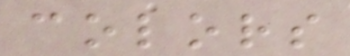colors
